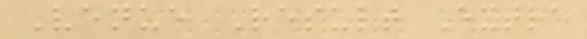Venue Result Extra
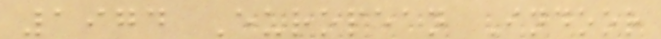1974 European Indoor
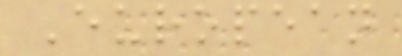European
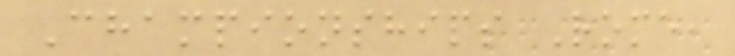Championships Rome,
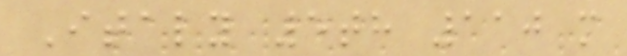Italy 5th 110 m
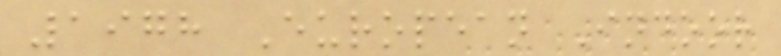1978 European Indoor
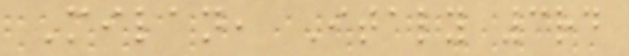Milan, Italy 3rd
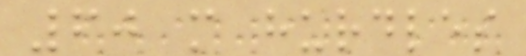60 m hurdles
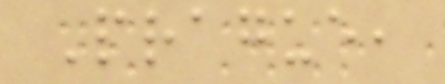Prague,
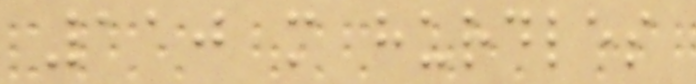110 m hurdles
